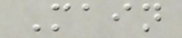Main
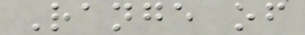Range of
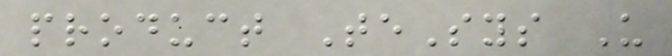product TeSys U
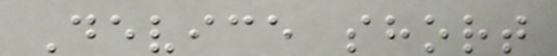Device short
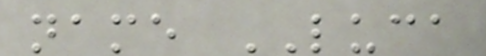name LUCA
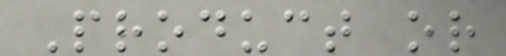Product or
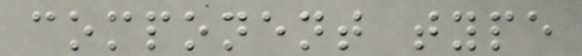component type
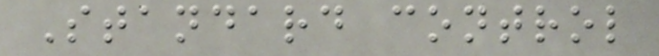Standard control
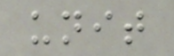unit
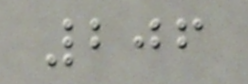206
